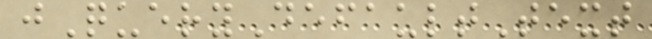jQueryDefaultText
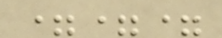===
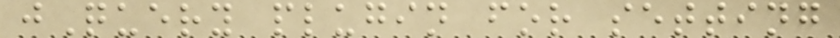jQuery plugin for setting
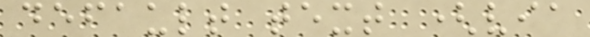default text (via
